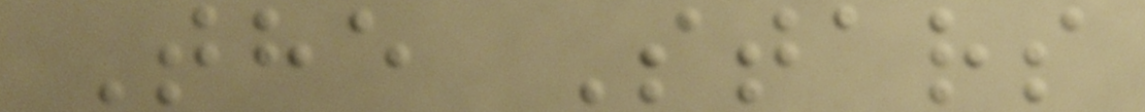The Stars
